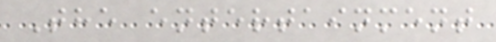The entertainment
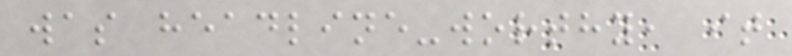was headline-worthy, it
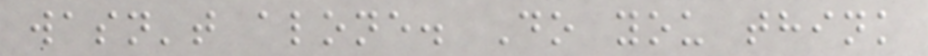wasn't alone. Do you think
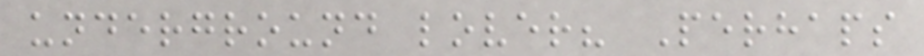underground lover? Perhaps
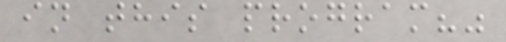in this program?"
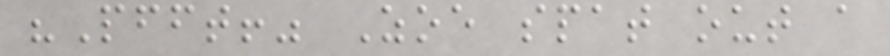"Pfft!" Zoe spat out a
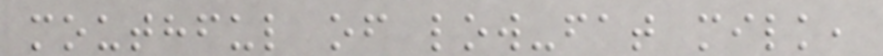mouthful of low-fat milk,
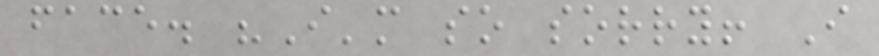face. "I'm so sorry! I
